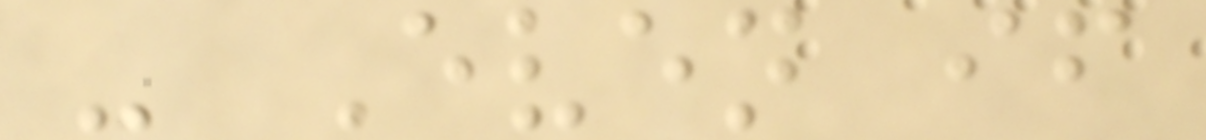- Even if
